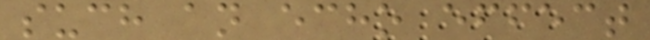such an echo effect
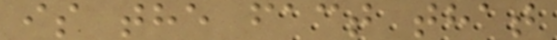is the fact that
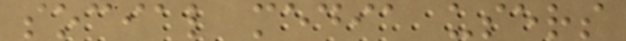social media users
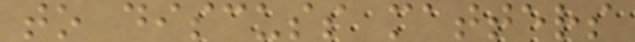to discuss matters
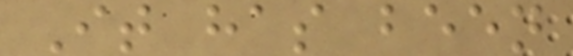It has been
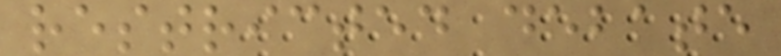restricted debate
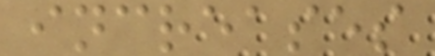increases
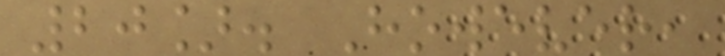20]. However,
